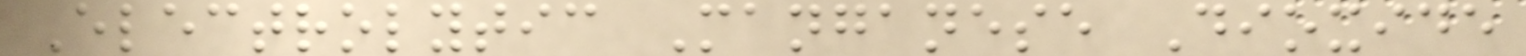Electrolytic Manganese Dioxide
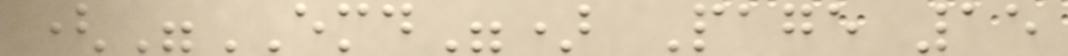("EMD") Page 15
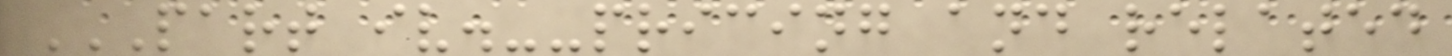PART IV.--PRICING AND RELATED
